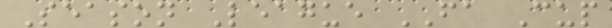Season League FA Cup
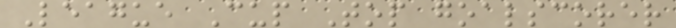League Cup Top goalscorer
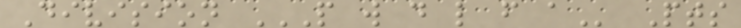Division P W D L F A Pts
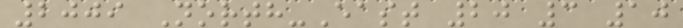2009 North-East 20 3 10
